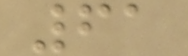61
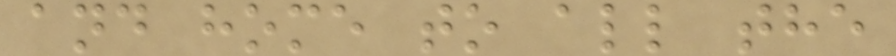and home to all the
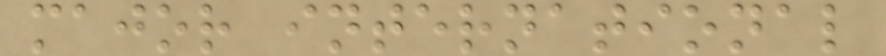major international
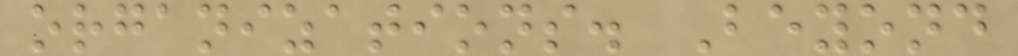organizations. Beyond
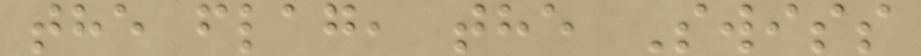the flag, the Swiss
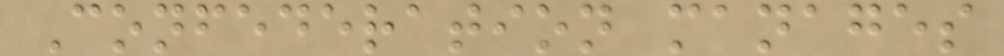Confederation manages
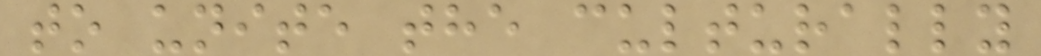to unite the culturally
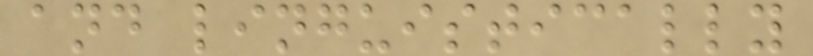and linguistically
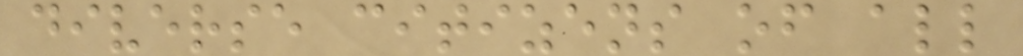diverse citizens of all
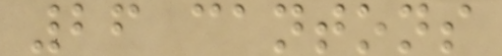26 cantons
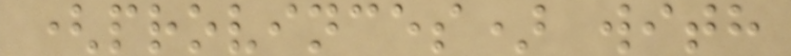(provinces) with
